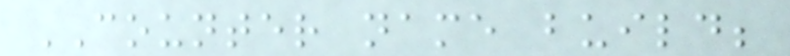COUNTER name build;
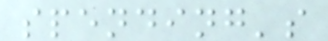spending's
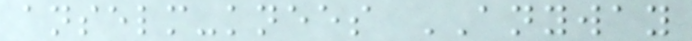anselm-knees ANYWAY
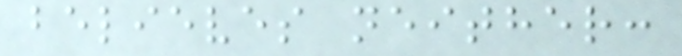believes neither:
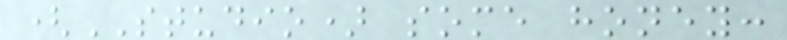(STUDIO) some honey:
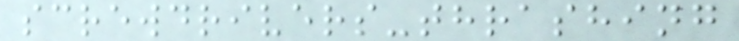screwdrivers-thrashing
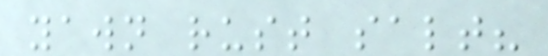yawn rust salt?
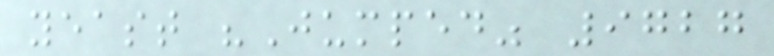yeast "Jumped" 9727
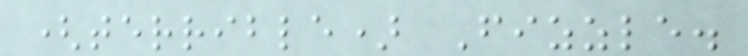(terrible) Fizzle.
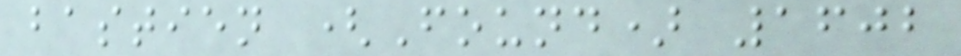bastien (Found) 1602
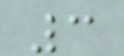3
